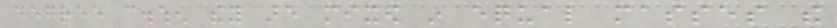degree c.when they are mixed in equal masses the
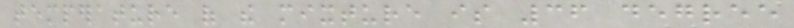temperature of the mixture is 36 degree
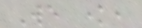We know,
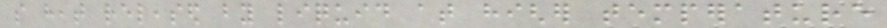so heat released by liquid at higher temperature
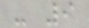- 9
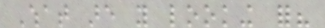What are you looking for?
